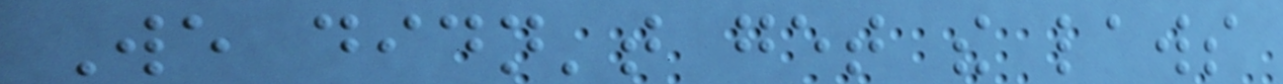We didn't get the laws
